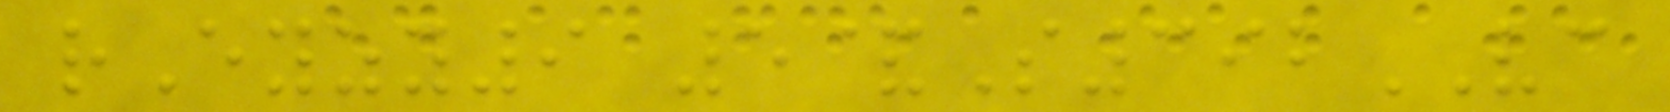rEyzy9 5&S392VC
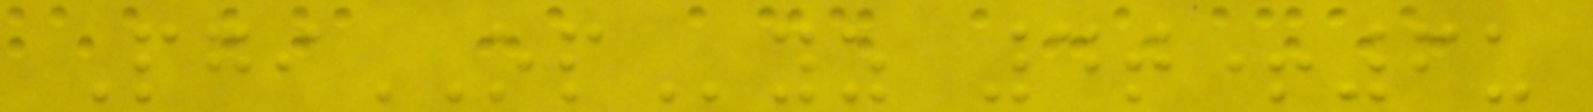PgiOPyz 4t+6u
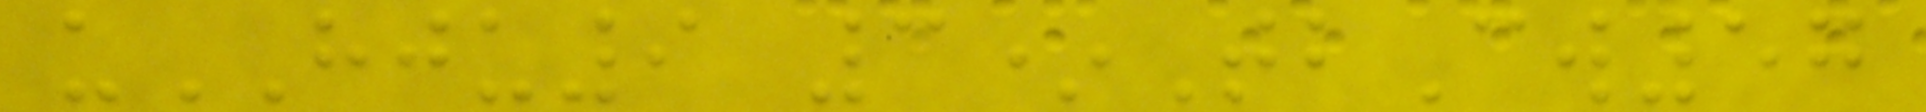uHJU9 3*TbCw57
